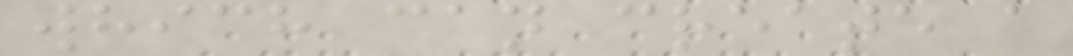which can create a
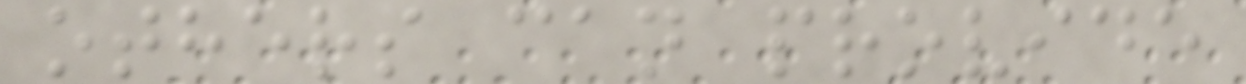others can provide
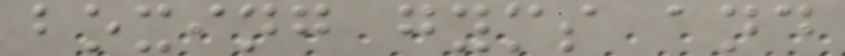boxing gyms and
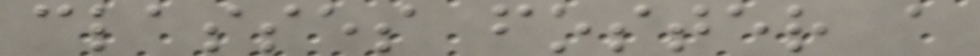classes foster a
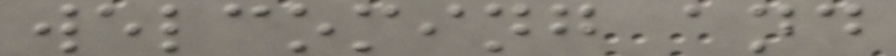welcoming and
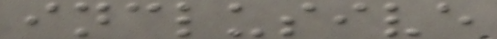inclusive
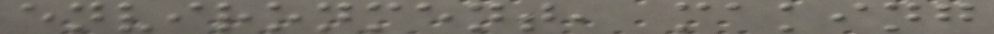environment, making
